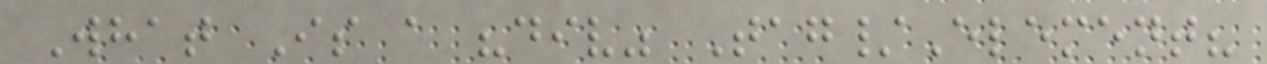What Is a "div" Tag/Element?
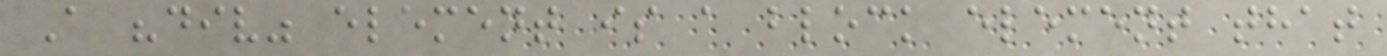A "div" element is a block element that
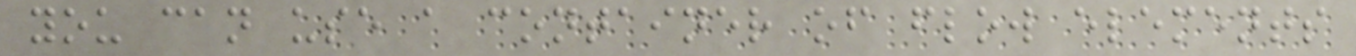you can use a container of flow elements
